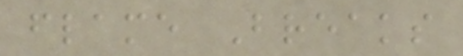flame Breaks
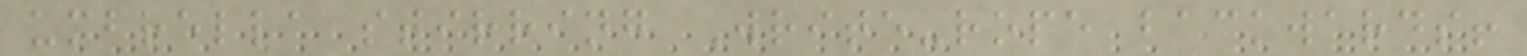umbrella stirring Write-rope backwards!
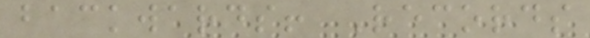backwards! Records
